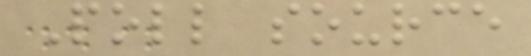Poll source
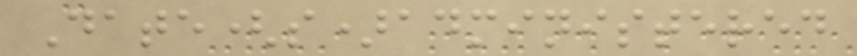Date(s)administered
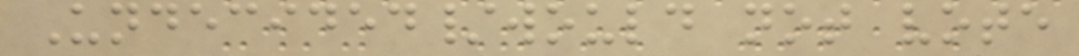Undecided/would not vote
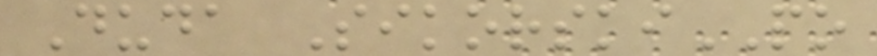Duda SikorskiPO
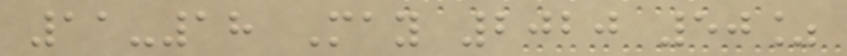11-18 May 2020 50%
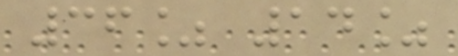36% 14%
